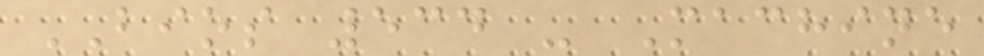BIOS 534 - Machine
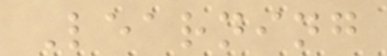Learning
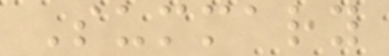Summary
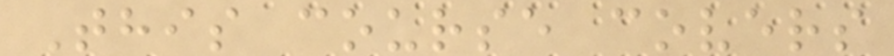This course covers
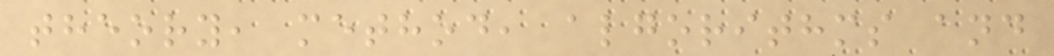theory, method, algorithms and
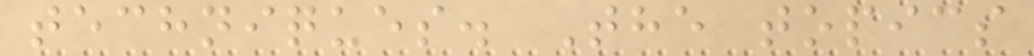techniques. The topics
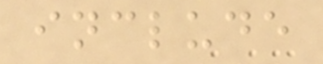include
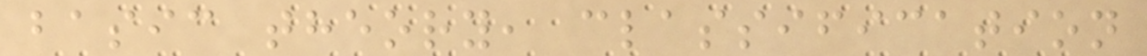basic theory, classification
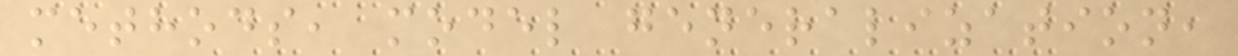methods, model generalization,
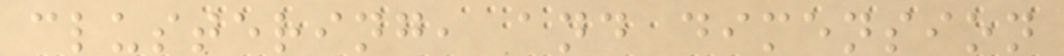clustering, and dimension
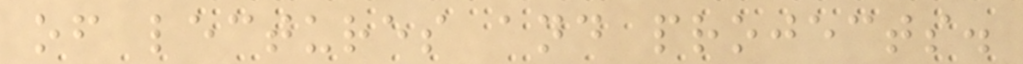of lectures and projects.
